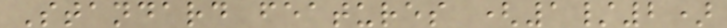Standard features (1/2)
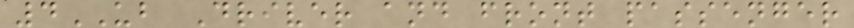4UB Driver and front passenger
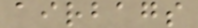airbags
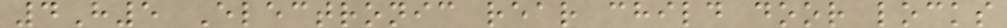4H5 Electronic rear child door locks
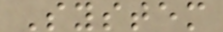System
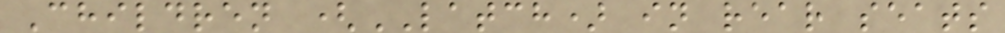Children (LATCH) in rear seats
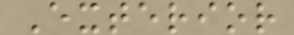Exterior
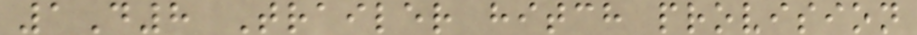1D8 Trailer hitch provision
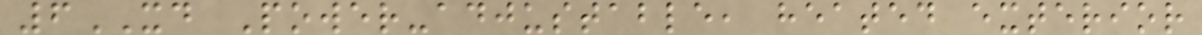6XD Power-adjustable, heated exterior
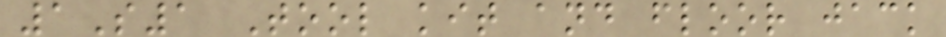1S1 Tool kit and floor jack
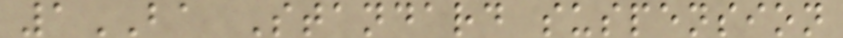1BA Standard suspension
